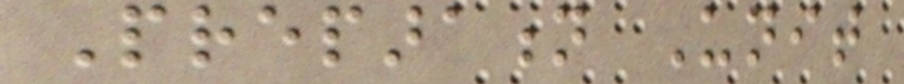Preparation Unit
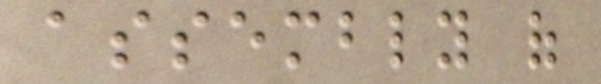assembly of
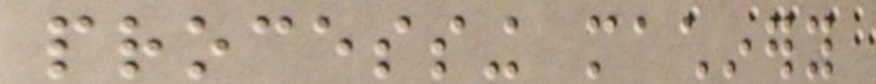processing machinery
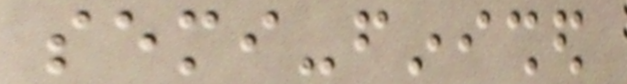semi-finished
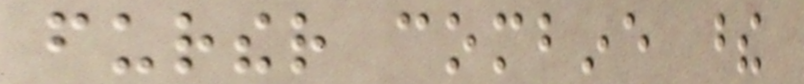further combine these
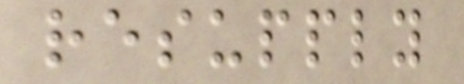resupply
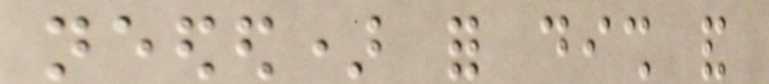needed) for dish and
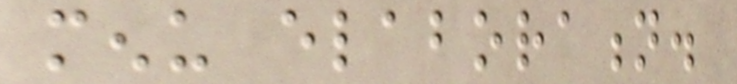menu elaboration.
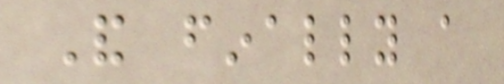And finally a
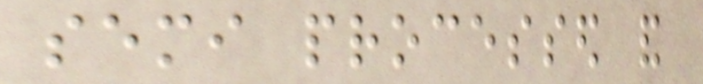semi processed and
